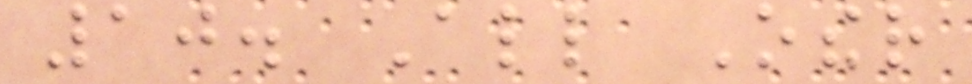10. All Other
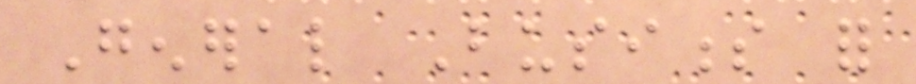General Business for
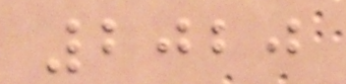2020
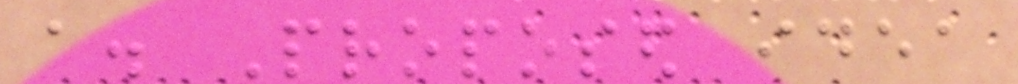a. Proposed idea
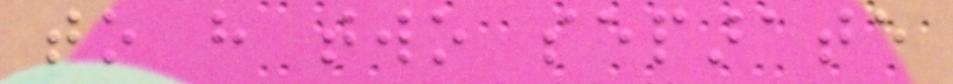to have two separate
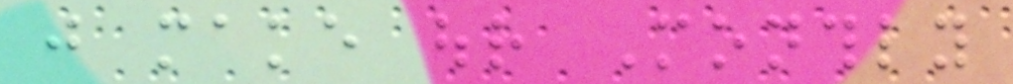just make our Monthly
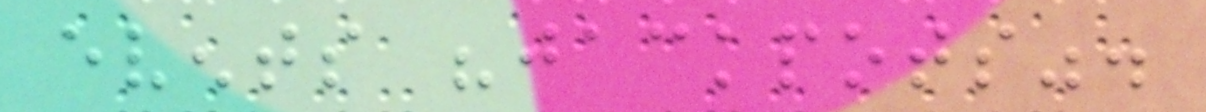events "jackpots".
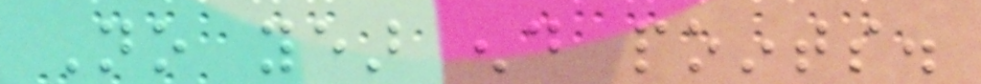No year end points.
